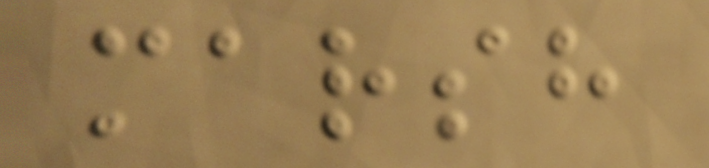marsh
